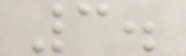3.
